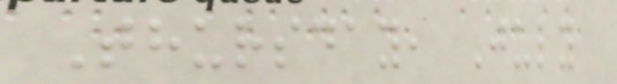Thursday, July
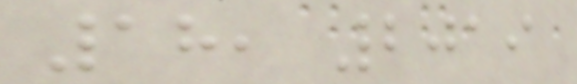18, 2019
